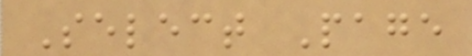Select Page
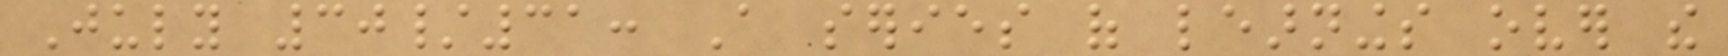July 30/31: A series of learnings over the
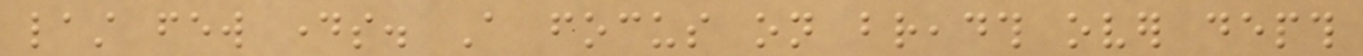last few days. A focus on breadth over depth
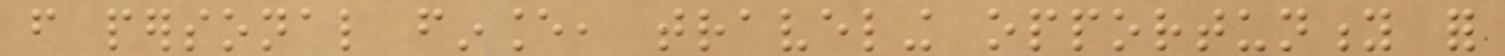from personal finance, traveling opportunity for
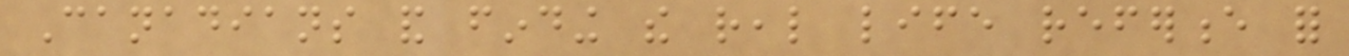Canadians and finding the real life reference for
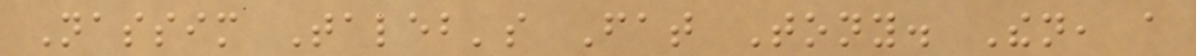Nassim Taleb's Fat Tony. Then, a
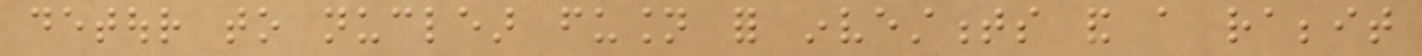detour to nuclear fusion for investments and a rabbit
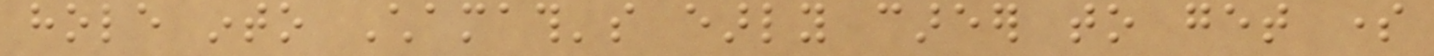hole into Chamath's early career to get some
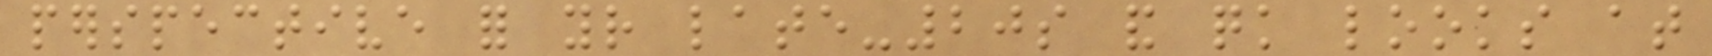perspective for your late-20s and quick looks at
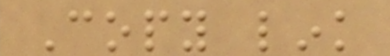Copy link
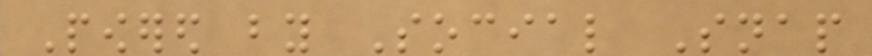Powered by Social Snap
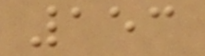153
